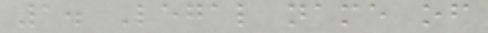1. Legal name of
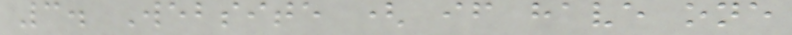3. Website ( if have one
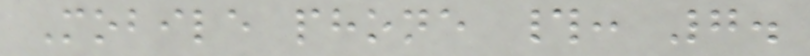Mobile phone #: 7.
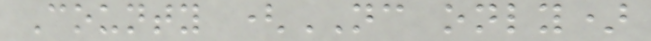County (NC only)
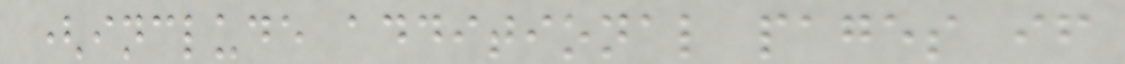(include additional pages if
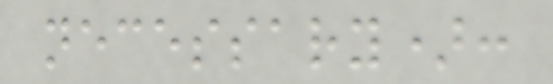necessary):
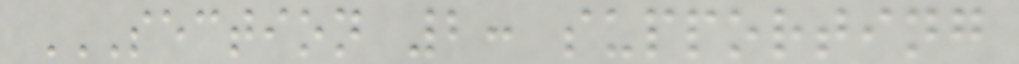SECTION 2: SUPPORTING
